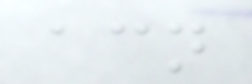acn
